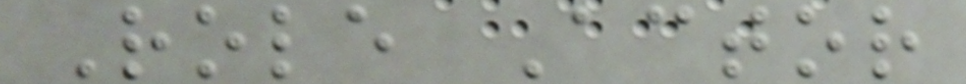Role Actor
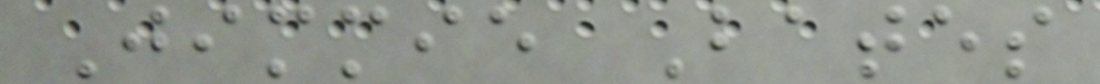Jimmie Bates
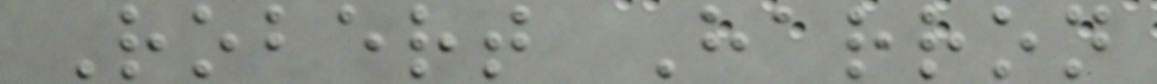Robert Harron
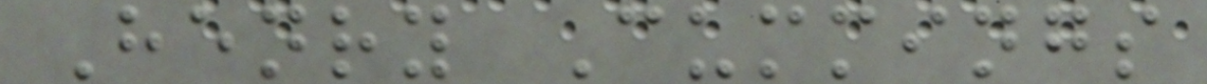Henry Cummings
